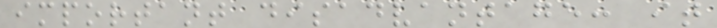important disadvantage: it
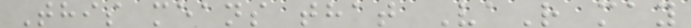This means that VaR may
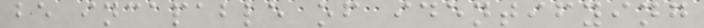be incapable of identifying
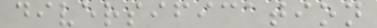diversification
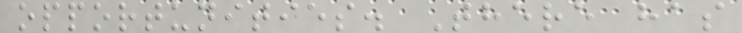opportunities. There has
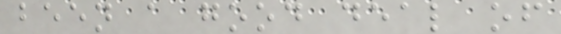been a good deal of
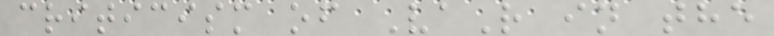criticism of VaR in the
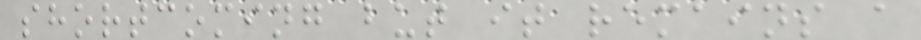shortcoming but it remains a
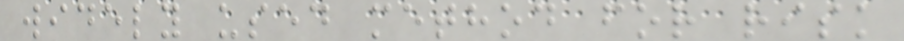widely used method for risk
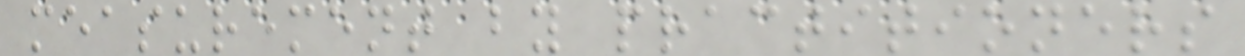measurement by practitioners
